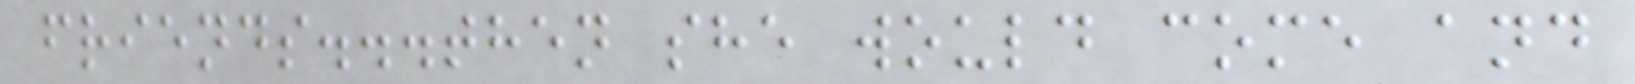friends...then she would come and
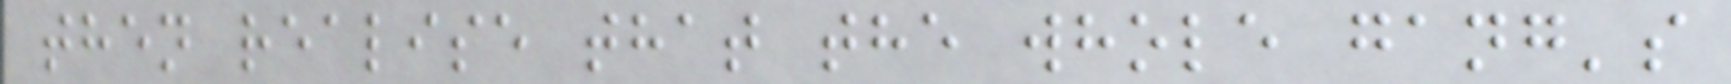then realise that the whole gang's
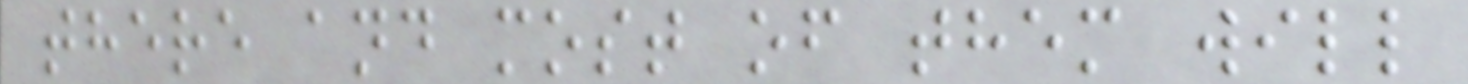there and most of them will
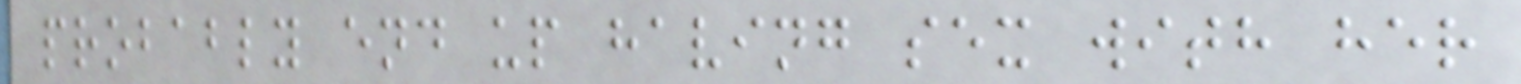probably end up having sex with her
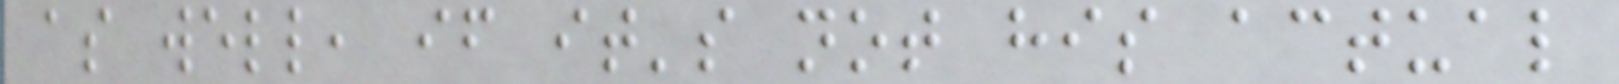as well, if it's not his actual
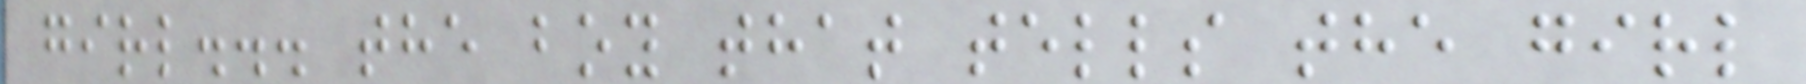girl... the boy that tells the girl
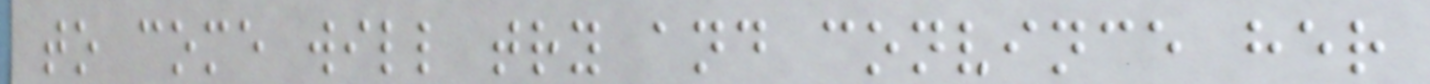to come will try and convince her
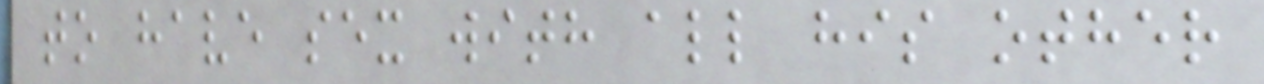to have sex with all his other
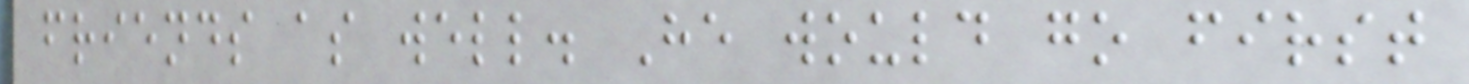friends as well. He would go first
